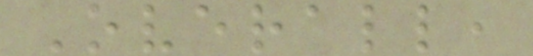Overall,
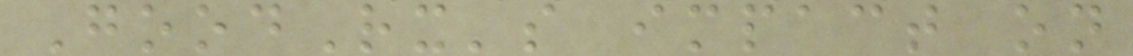GoodRx's impact on
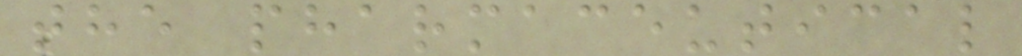the pharmaceutical
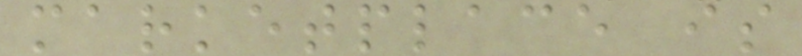marketplace is
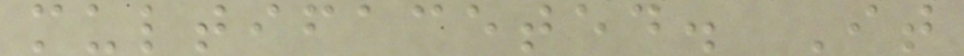multifaceted. It
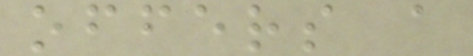offers a
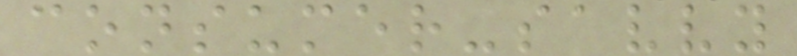consumer-savvy
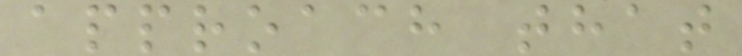approach that
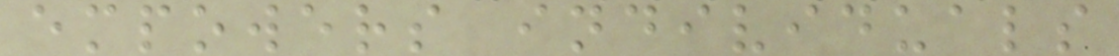empowers individuals
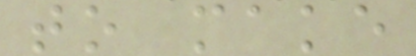to make
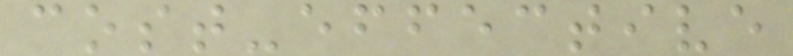cost-effective
